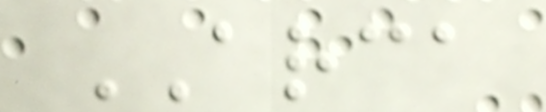ARCA
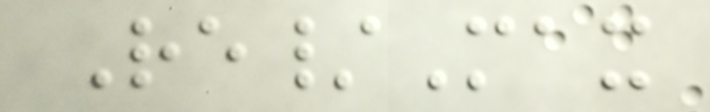Re/Max
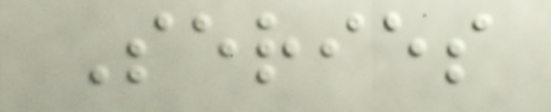Series
